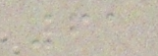61
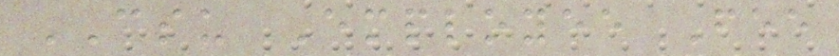CSU Employee Fee
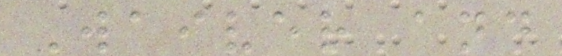Waiver and
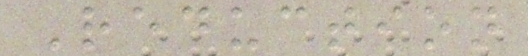Reduction
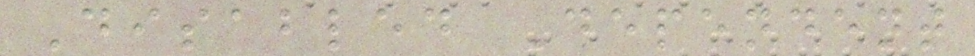Disabled Dependent
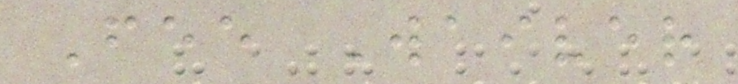Fee Waiver
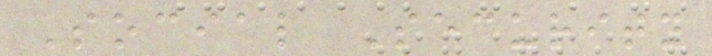Social Security
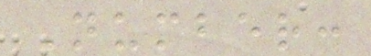Number:
